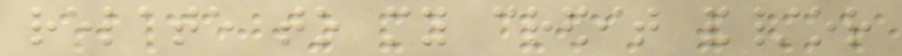relate to my credit and/or
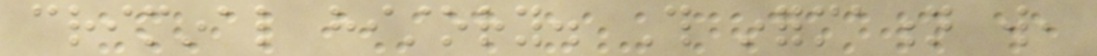criminal history. This information will,
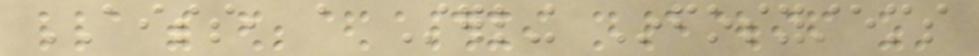AISS, a Sterling Infosystems
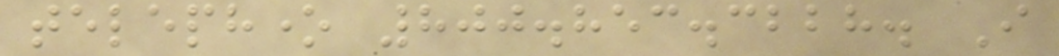telephone 800.853.3228. I
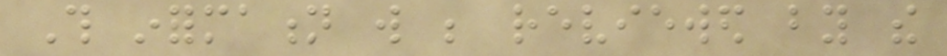This information will be reviewed by the
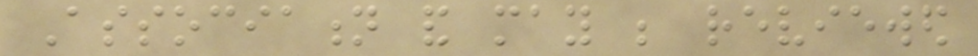Association and may be reviewed
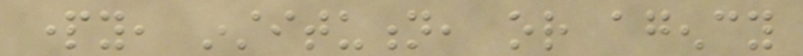party, institution, or agency
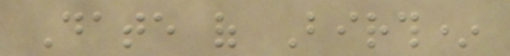Date of Birth*
